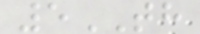5TH
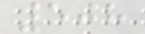508
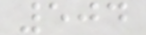504
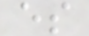es
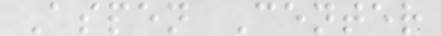Aspen Center
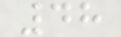48
